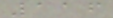116
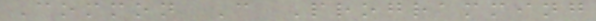Common C Programming
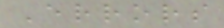Errors
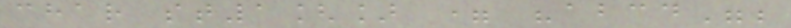char st1[] = "abcd";
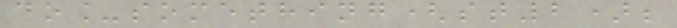do_something(st2);
